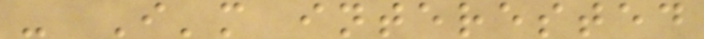- I'm interested
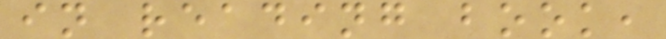in reading book,
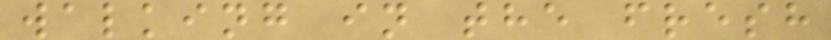walking in the fresh
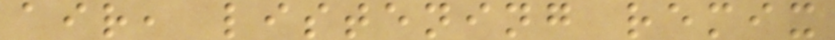air, listening remix
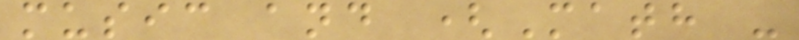music and (Math -
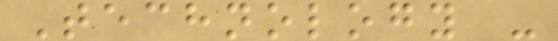Technology -
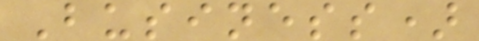Business)
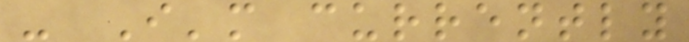- I'm currently
